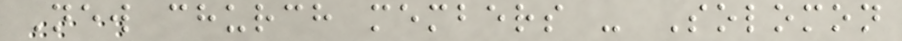New church members - Solomon
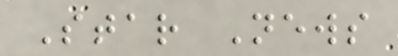Star News
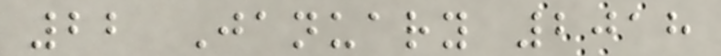22 January 2018
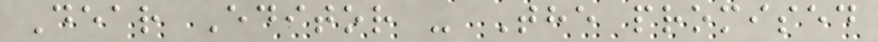Dear Editor - The promised
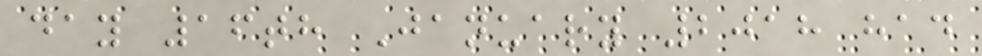day 16th January 2018 had
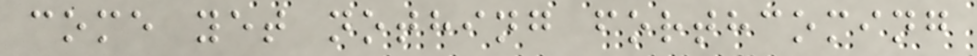come yet nothing forthcoming
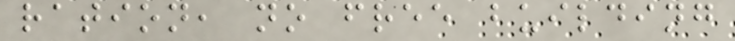ration, no free building
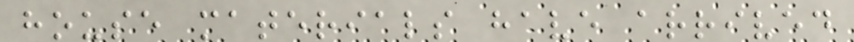house materials have arrived
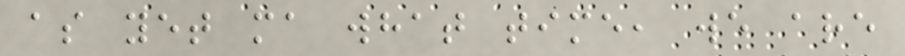as yet ma what time, we are
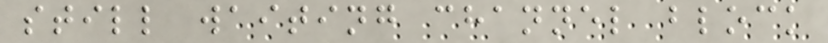still waiting channel block
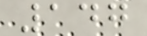147
